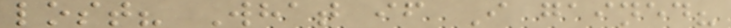lost? What if I gained?
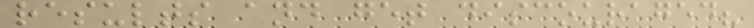results and get discouraged?
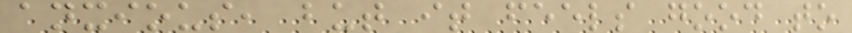anxious, but it feels good to
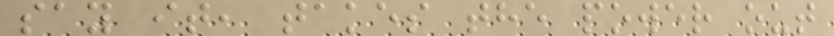say it, takes the power out
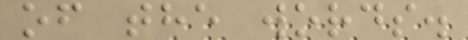of the words.
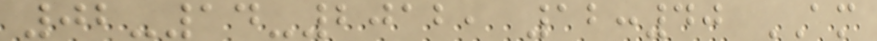02-14-2012, 12:40 AM
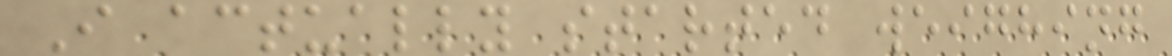I actually started weighing
